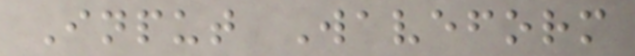Input Waveform
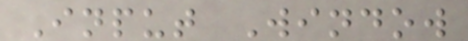Input Window
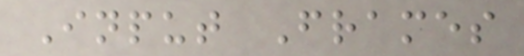Input Frames
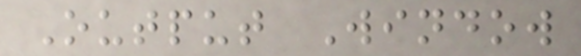Output Window
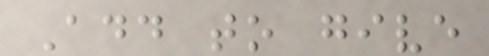Add to give
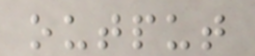output
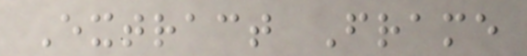Extract Frame
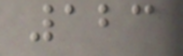123
